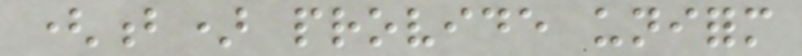(b) provide uniform
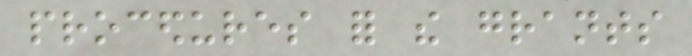procedures for the grants
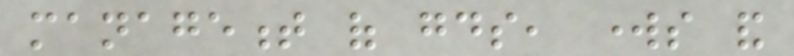management of goods, works and
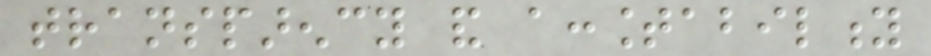transparency and accountability
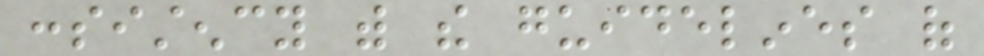consistency with the guidelines of
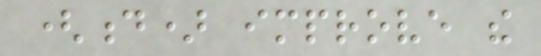(d) improve the
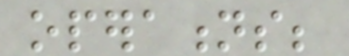operations;
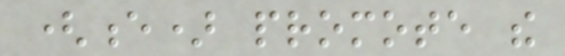(e) promote the
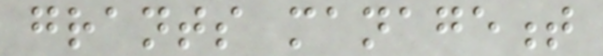grants management
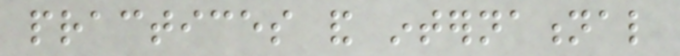practices and international
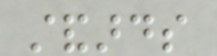standards
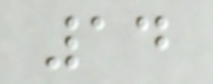14
